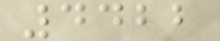4422
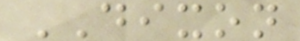DIXON
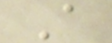A
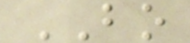BO
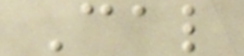Cal
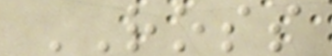ROSS
